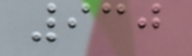930
